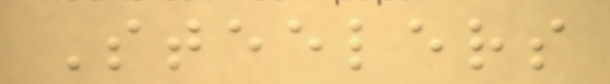Steelers
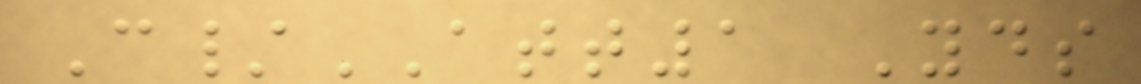C/ATT1 Yds
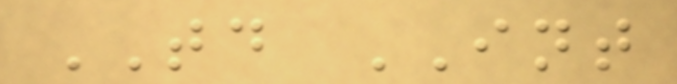TD INT
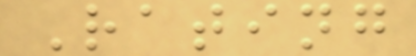Rating
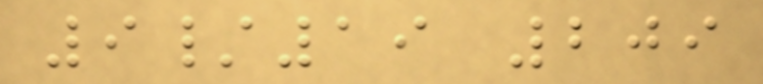9/19 209
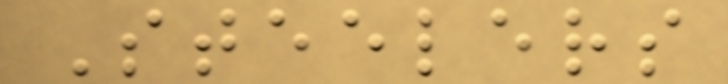Steelers
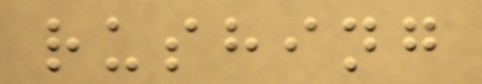rushing
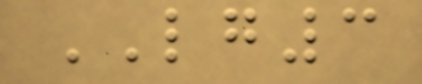LG3
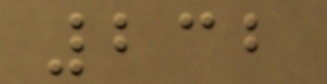232
